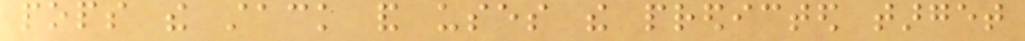pops the stack and uses the predicted target
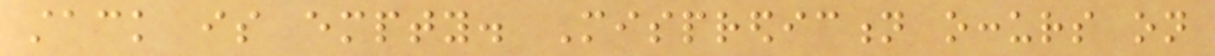stack is empty. Misprediction occurs on
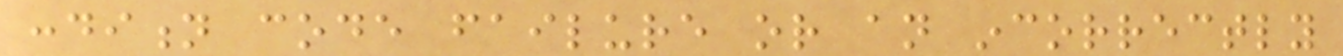condition code failure or an incorrectly
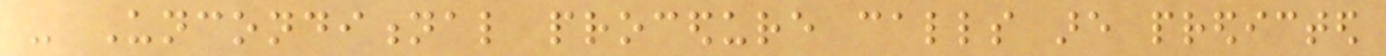- Unconditional procedure calls are predicted
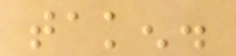taken.
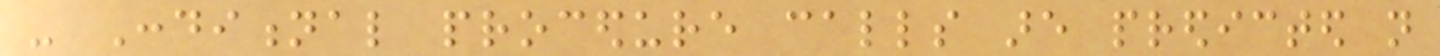- Conditional procedure calls are predicted not
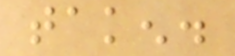taken.
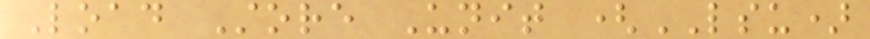Load Store Unit (LSU)
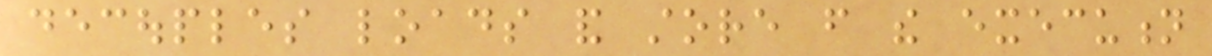decouples loads and store from the execution
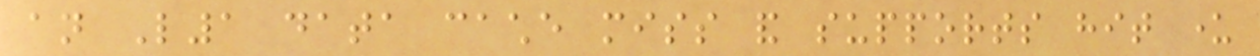an L1 data cache miss and supports hit under
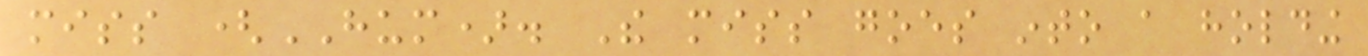miss (HUM). The miss goes into a holding
